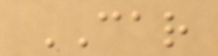CAR
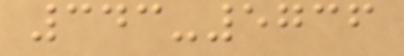343-5736
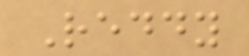Reddy
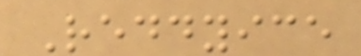Reddyice
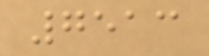7513
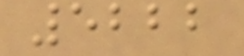5222
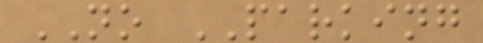NO PARKING
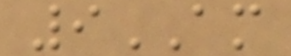9AM
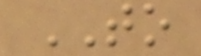TO
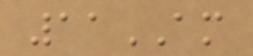11AM
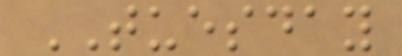TUESDAY
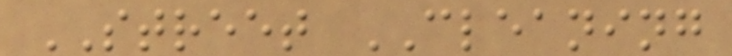STREET CLEANING
